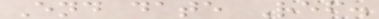End date Ref.
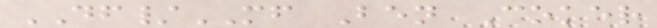DF/MF Ben Coker
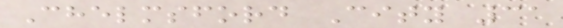Chelmsford City 31
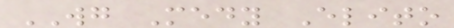WG Medy Elito
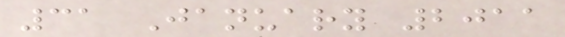31 January 2011
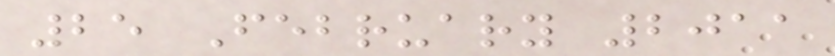25 February 2011
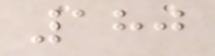180
